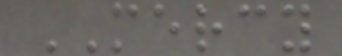MERCY
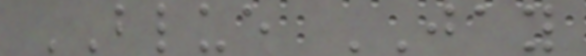BLUE JAY
